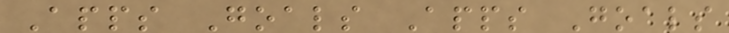Apps Goals Apps Goals
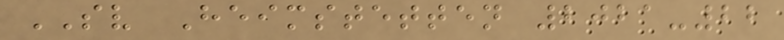SV Heimstetten 2021-22
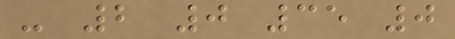- 2 0 35 0
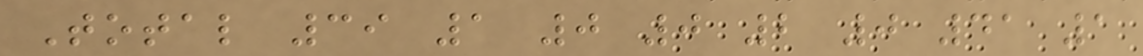Total 39 1 0 0 2 0 41 1
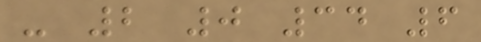- 2 0 34 6
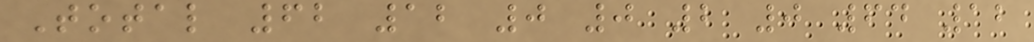Total 62 12 0 0 2 0 64 12
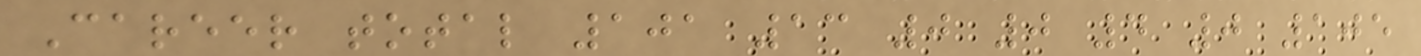Career total 101 13 0 0 4 0 105
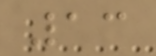13
